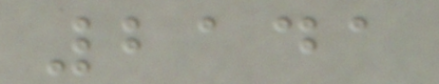2141
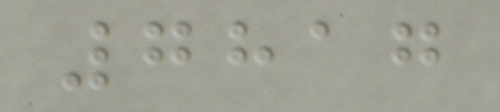7817
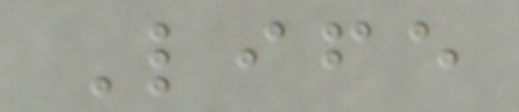Life
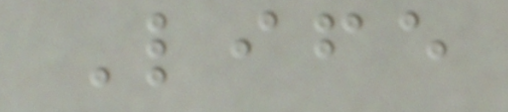Life
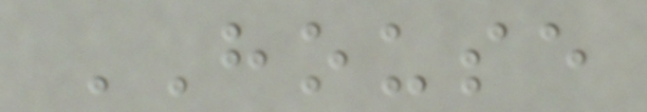HOUSE
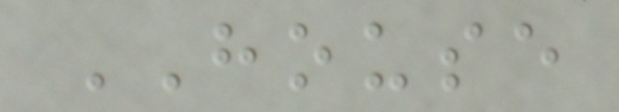HOUSE
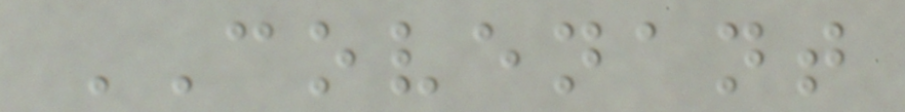COVENANT
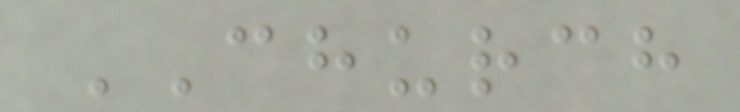CHURCH
